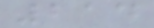214
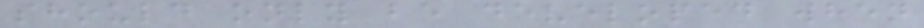should only be developed when
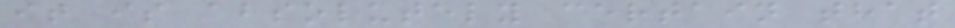it is absolutely certain that
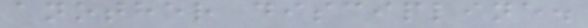another discipline.
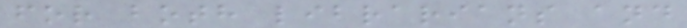for both librarians and
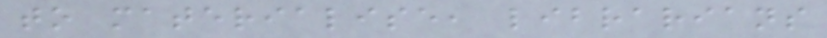to materialise, librarians
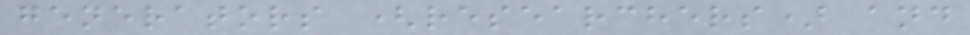generators (researchers) and
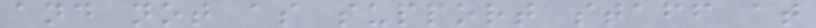and not as support staff at
